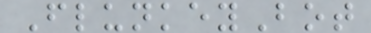FlunkeyBot
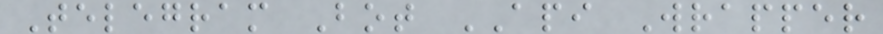Telegram Bot API Wrapper
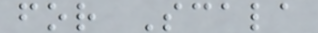for Scala
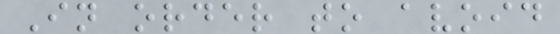In order to avoid
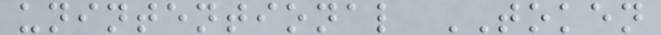unintentional TOKEN
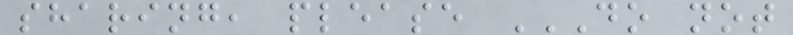sharing, please DO NOT
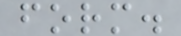form.
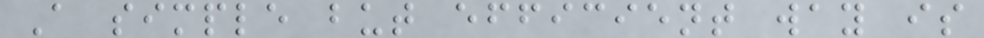A simple but efficient way is
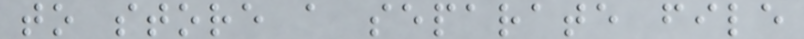to store a separate file
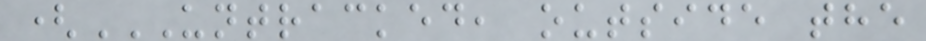(UNTRACKED, OUTSIDE THE
